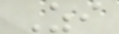Zi
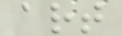art
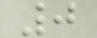0
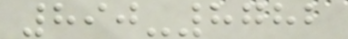890-8782
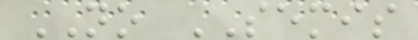NO SEMIS
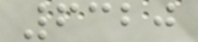6320
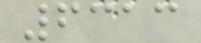6313
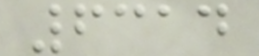6314
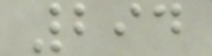294
